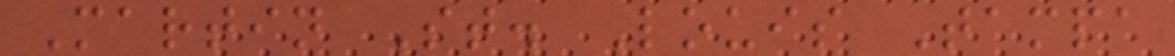Martin St. Louis Tampa
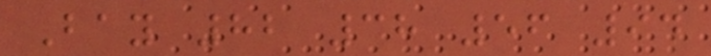Bay 82 38 56 94
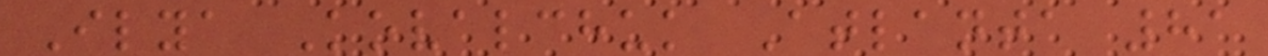Ilya Kovalchuk Atlanta 81
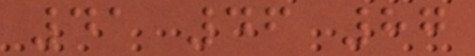41 46 87
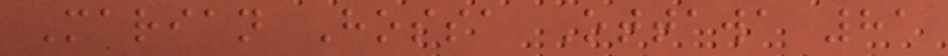Marian Hossa Ottawa 81
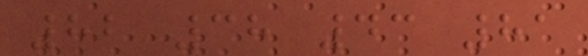82 38 43 81
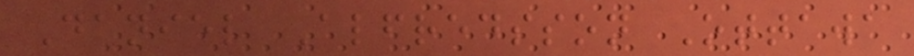Daniel Alfredsson Ottawa
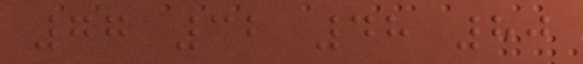77 32 48 80
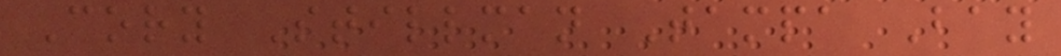Cory Stillman Tampa Bay
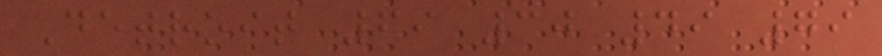Detroit 69 30 49 79
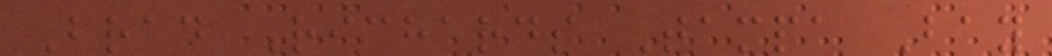Brad Richards Tampa Bay
